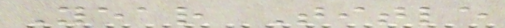Year Title
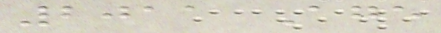2011 Age
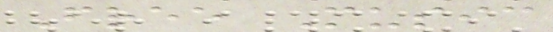Free Music
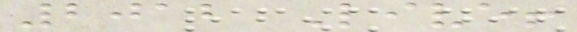2012 Live!
